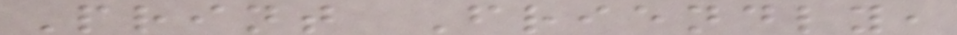Print Friendly,
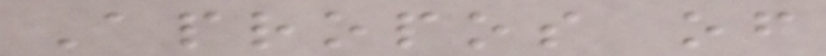Apropos of
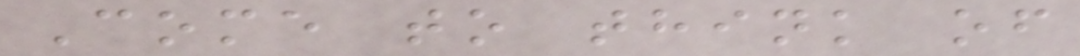Come to think of
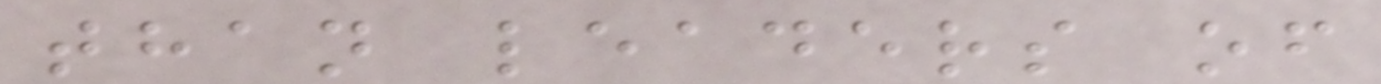than leaders of
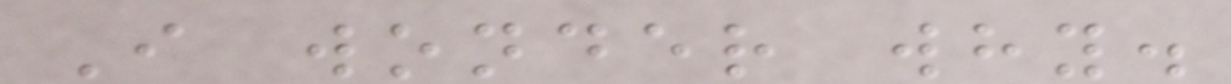I wonder why.
